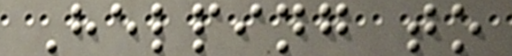Helping to
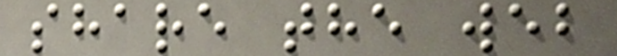share the web
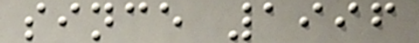since 1996
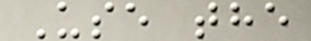Use the
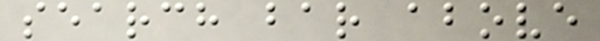search bar above
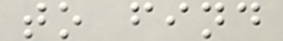to find
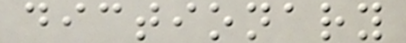dictionary
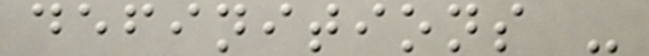definitions -
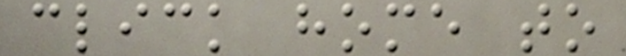click home to
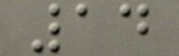14
